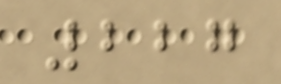227
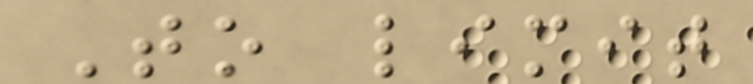To limit
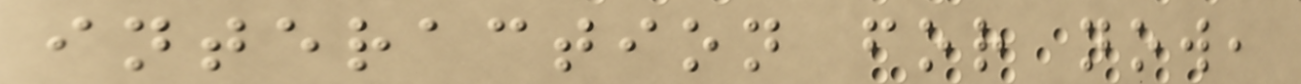interaction for now,
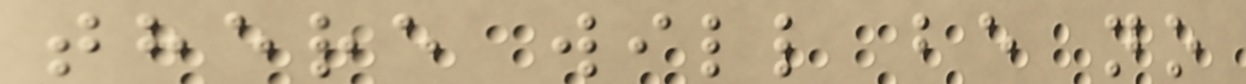there will be no
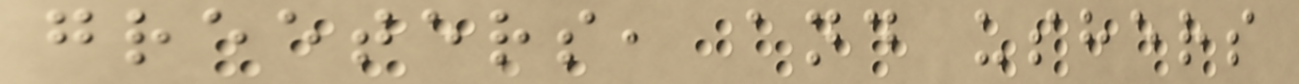greeters, and ushers
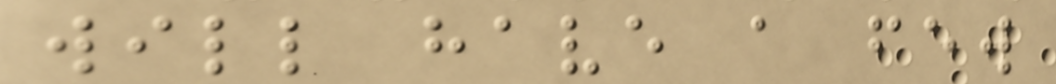will have a few
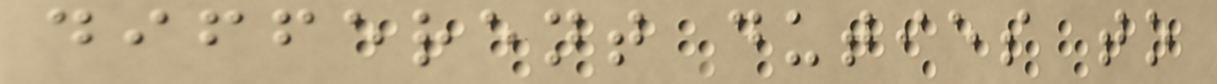different duties to
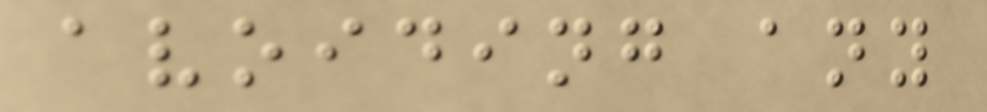avoiding any
